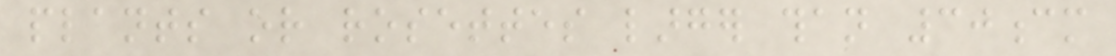plants or rosettes larger than 30cm
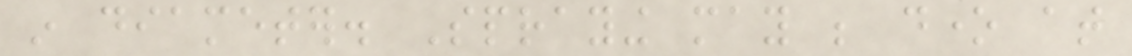in diameter. Spraying may be done at
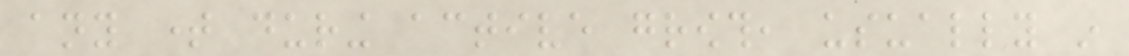any time during active growth, usually in
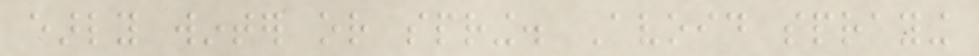early winter or spring. Avoid spraying
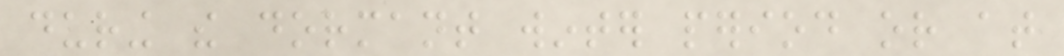during the dormant winter period or at
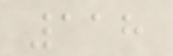118
